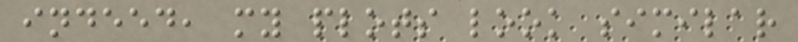indeed, my plots look similar
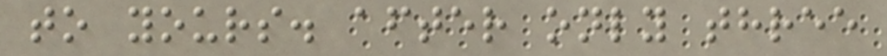to yours. after only three
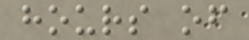hours of
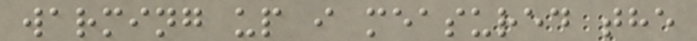warming up i measured the
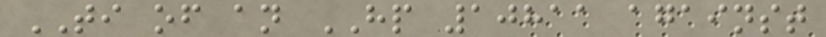TI of an HP 10811 against
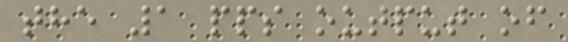the 1 pps output of
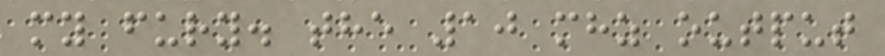my fury. the 10 mhz output
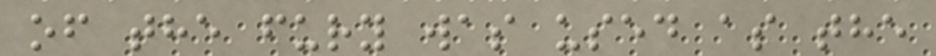of the fury was used as the
